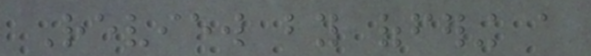Review by offering a
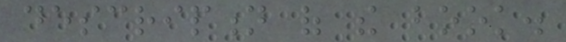description of the book.
